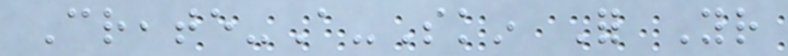Create-A-Skin For Your
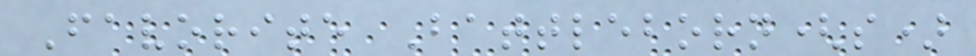Favorite Battleborn(s)
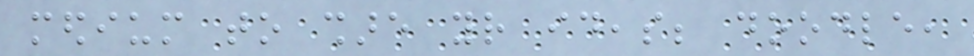medium to share your ideas; doodle,
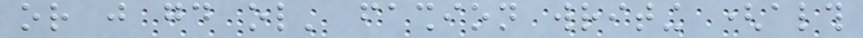or just good ol' fashion writing (although
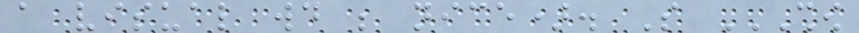a visual would be nice). So SHOW
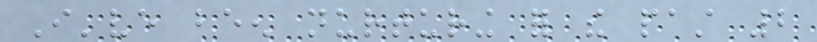I've been nurturing for the past 2
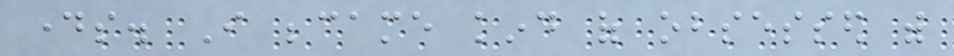days. I became kind of obsessed with
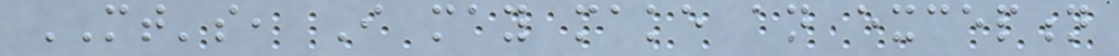MT's, I may make an exception
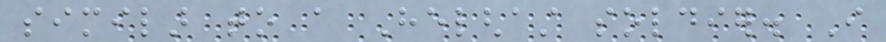similar to a Helghast soldier. I
